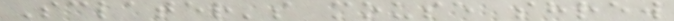Sclater's mouse shrew
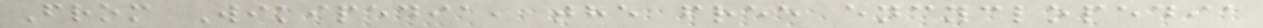From Wikipedia, the free encyclopedia
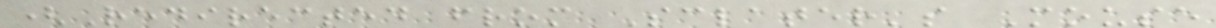(Redirected from Sclater's Mouse
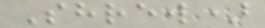Shrew)
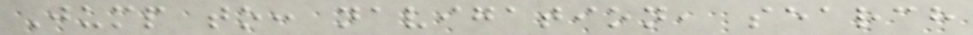Jump to: navigation, search
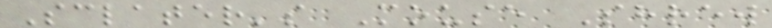Sclater's Mouse Shrew
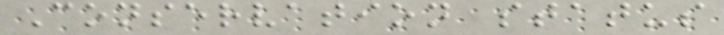Conservation status
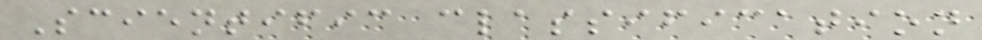Scientific classification
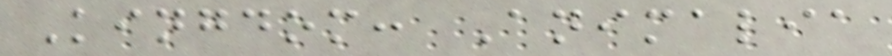Kingdom: Animalia
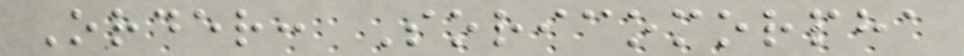Order: Soricomorpha
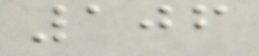106
